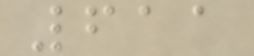611
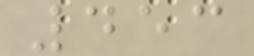453
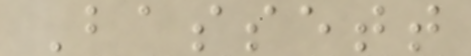Bassett
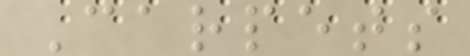Carpets
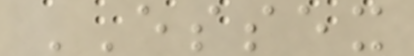ESSEX
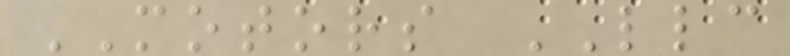MOTORS LLC
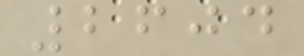2604
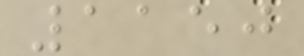1150
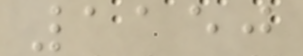1150
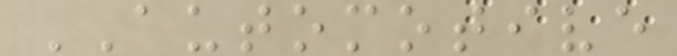AUTOMOTIVE
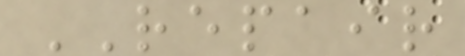REPAIR
